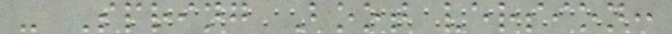- Spring Boot version:
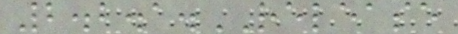2.2.1.RELEASE
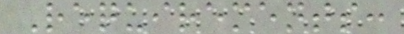Requirements:
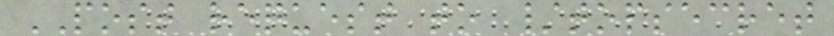POST request to /topsecret
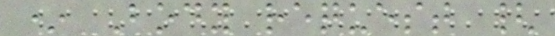* Body request {
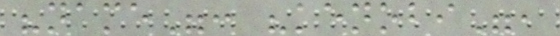"name": "kenobi",
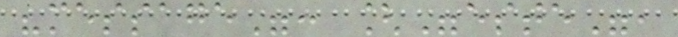"message": ["este",
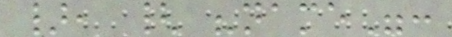}, { "name":
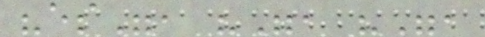"es", "", "",
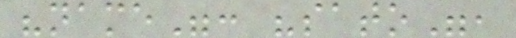"name": "sato",
